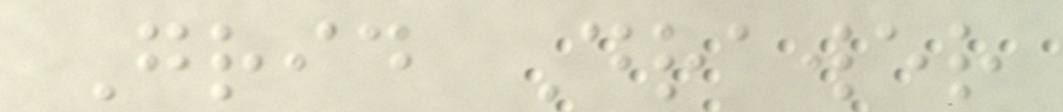Grid Drawer
